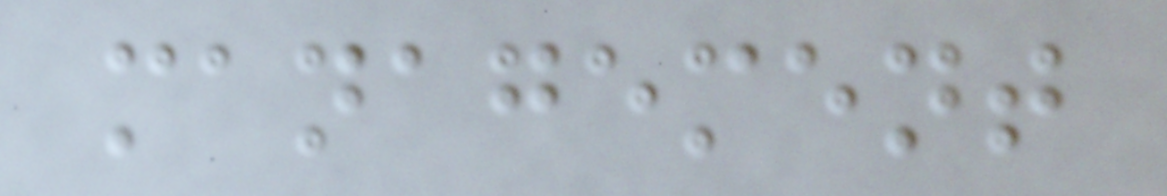management
